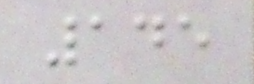145
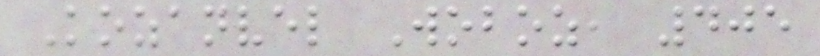Kozanvel Woboz, 405
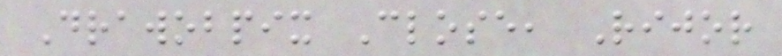Drawobpix Close, Rijor
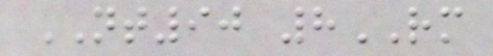NT90 8RM
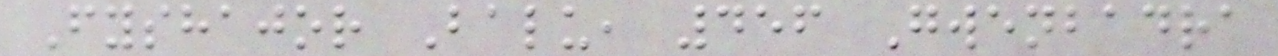Fyshajor Balu, 456 Gwenbadra
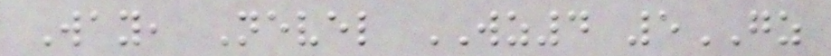Way, Nevel WZ4 5GZ
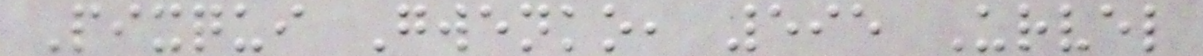Pixqui Gwenko, 595 Urvel
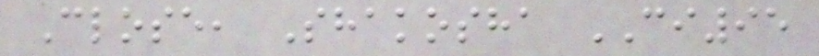Close, Shakosha CI95
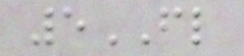5FL
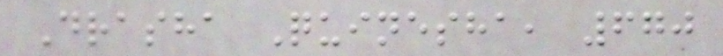Drasha Quinesha, 670
